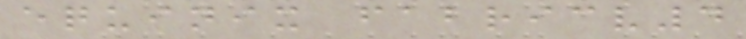equinix fabricv4
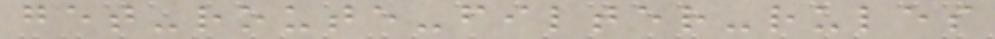get-route-filter-rules
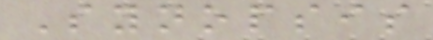Synopsis
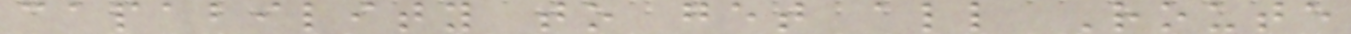capability to get all Route
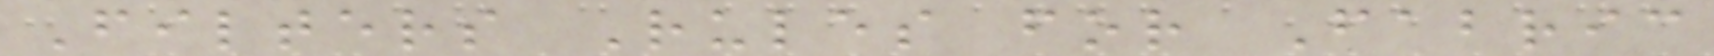Filters Rules for Fabric
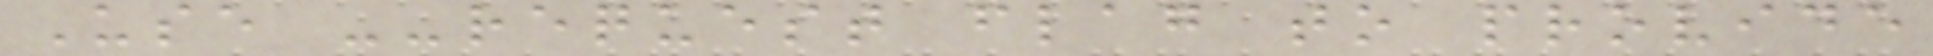Use --request flag to provide
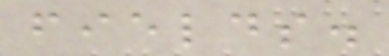fields.
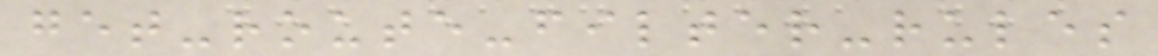get-route-filter-rules
